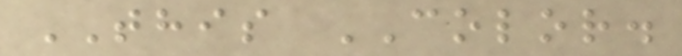THIS COLOR.
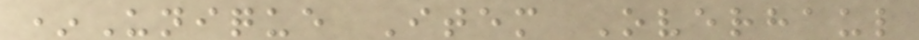*Unique Item Overhaul
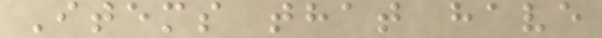Items that have
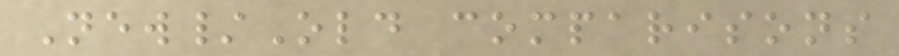New/Old comparisons
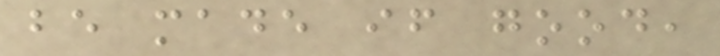be made if good,
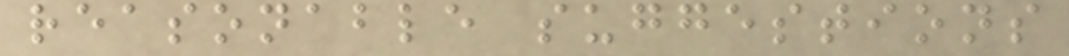reasonable suggestions
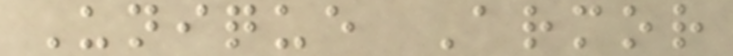Unique Armor
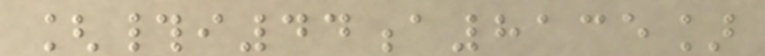[#i44a8135]
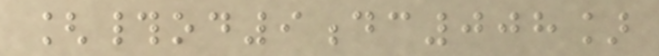[#od9dc008]
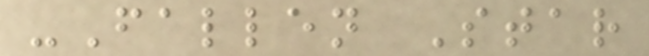-Fallen Star
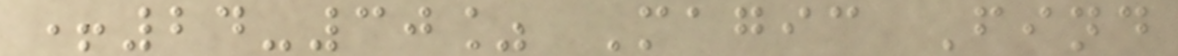+24-30% Magic Find
